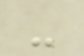-
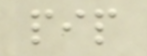pip
